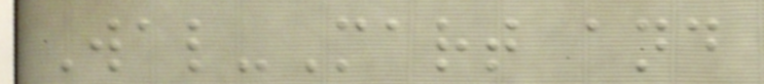Wal-Mart and
